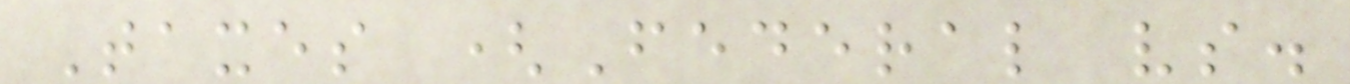Taxes (Federal vs.
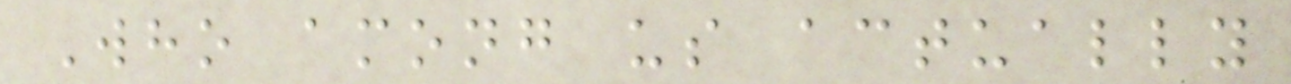Who among us actually
